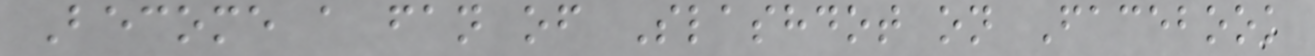Become a fan of Slashdot on Facebook
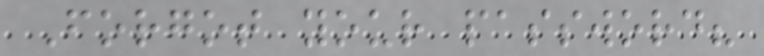Forgot your password?
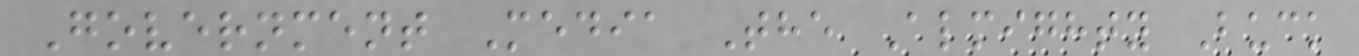Government Media The Almighty Buck
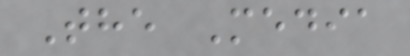The Media
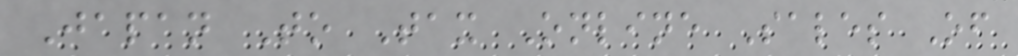Japan To Tax Online Sales Of
